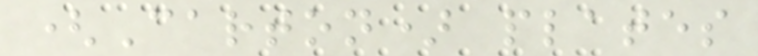(Carton) plates
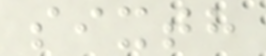sixth
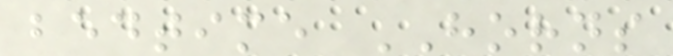bedtime HORNS
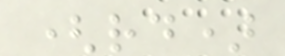(rd)
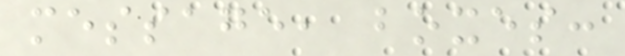message, boxes:
